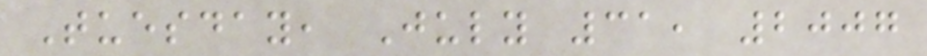Tuesday, July 31, 2007
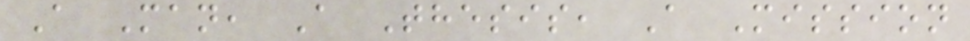A Man, A Thesis, A Mission
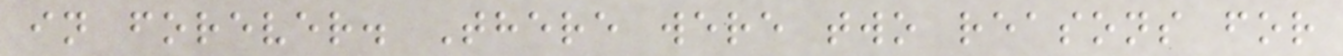in forever. There were two reasons for
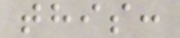this:
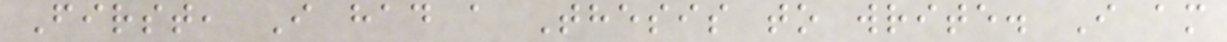First, I had a Thesis to write. I am
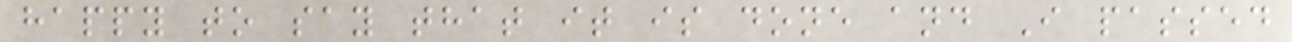happy to say that it is done and I passed
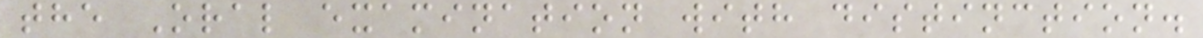the Oral examination with distinction.
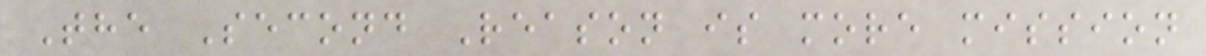The Second Reason is more mission
